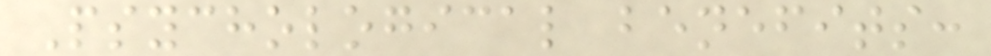Psychological benefits:
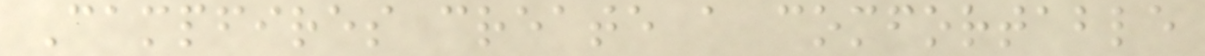Campfires create a comfortable
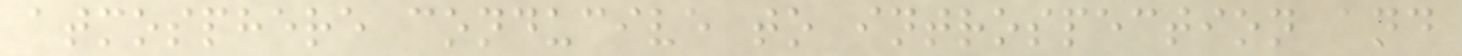atmosphere conducive to introspection and
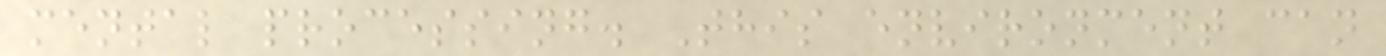mental processing. This environment can
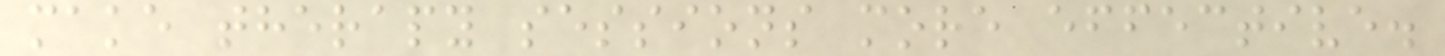make therapy sessions more effective.
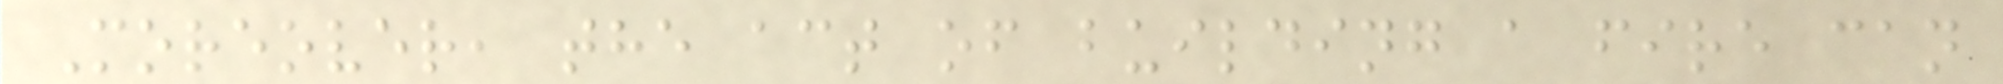Moreover, the act of building a fire can
